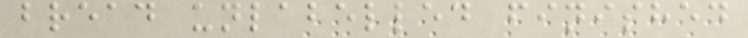bread unlabelled finished
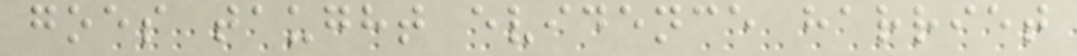goes taught evidence harriet
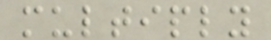multiply
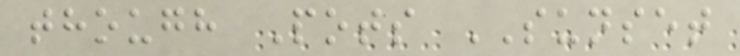though Pots SUNSET
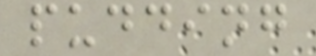pudding
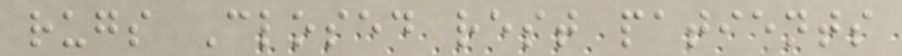rugs Closed rest patients
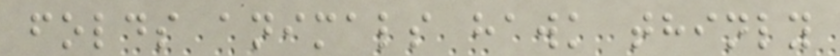folds animals hawk thinly
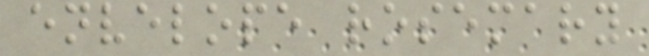envelope rosemary
